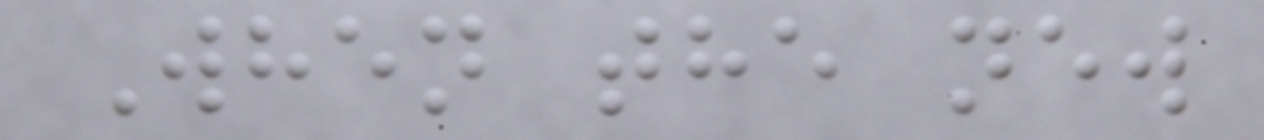When the new
